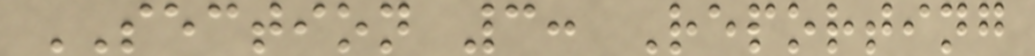SECTION 3: Reporting
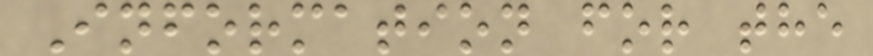Information for the
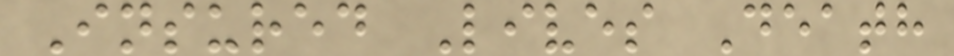Insured Lives Death
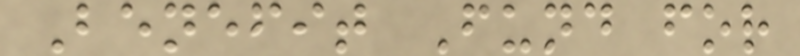Benefit Fund for
